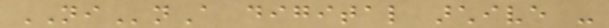NInA digital archive -
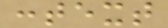context
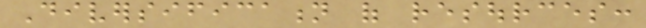Diversification of resources:
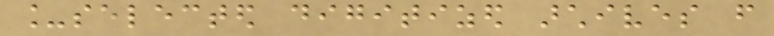_selected digitized archives from
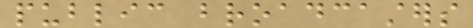public broadcasters
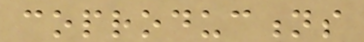coproductions
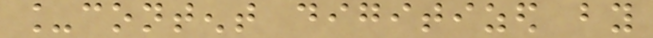_content digitized by
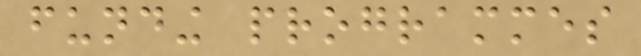funding programmes
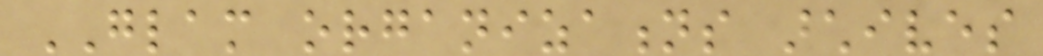GLAM organizations archives
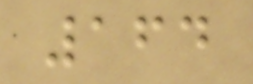164
